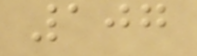107
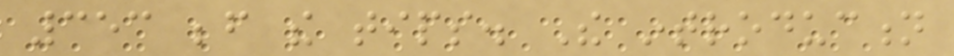353 before the tips. The introduction
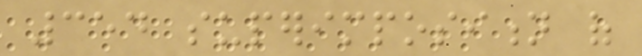354 superimposition of
